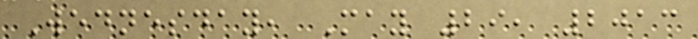Wednesday, May 29, 2013
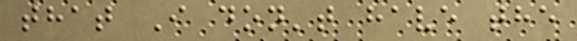that I don't have the
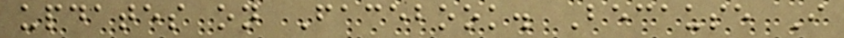updates on Facebook. Because I
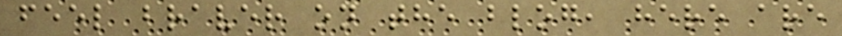feel braver on the blog, here are
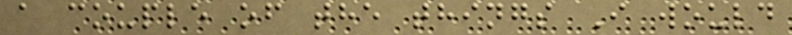a couple of the things I would
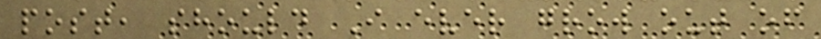post, should I ever grow out of
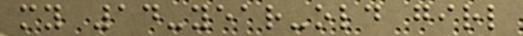my 14-year-old girl
